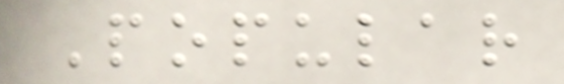Popular
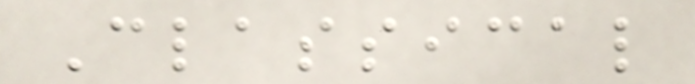Classical
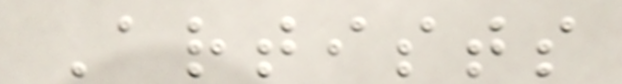Artists
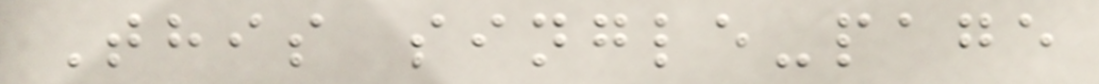This single-page
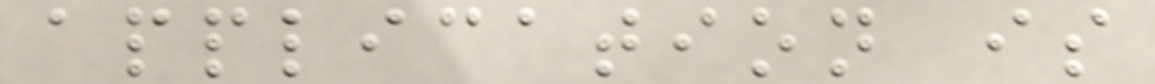application is
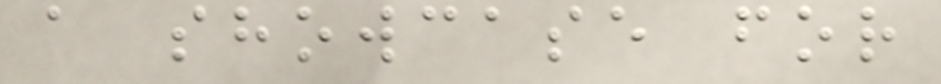a showcase for
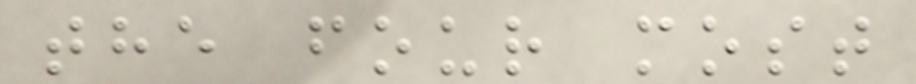the four most
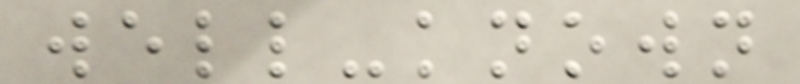well-known
